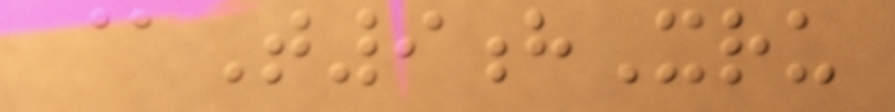@T9hXru
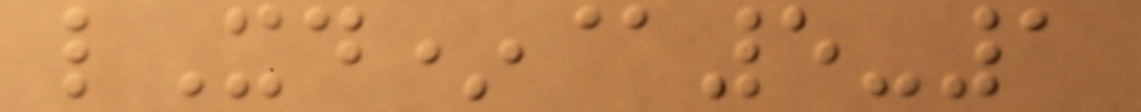lXd*@5-1
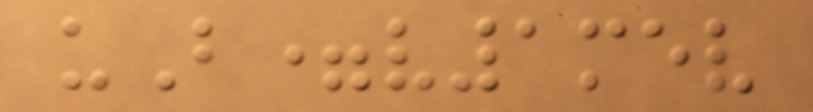uB=v1mev
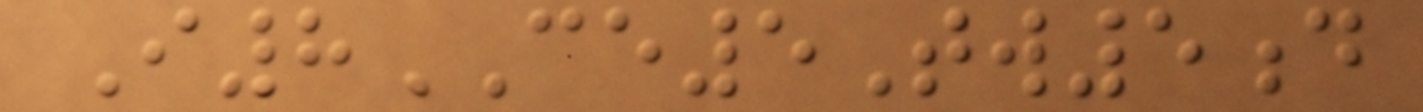I8CE5Tw5d
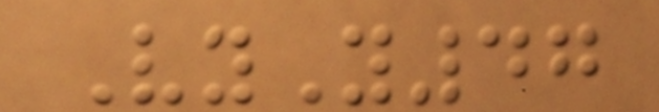VyY47
